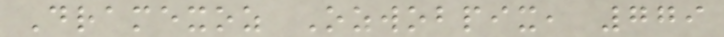Dramexoz Ozwobpix, 779
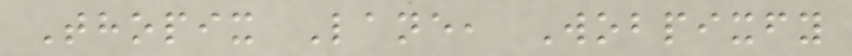Thopix Lane, Wobpixfy
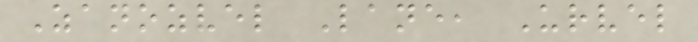Zanozvel Lane, Urvel
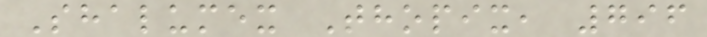Shalumex Thopix, 796
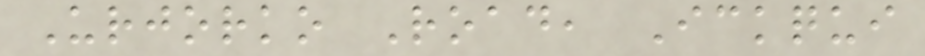Urjorko Road, Ickqui
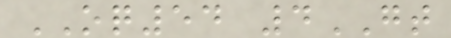OQ54 4GT
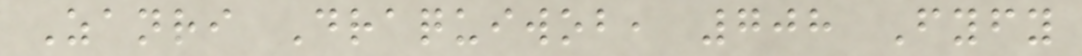Zanri Draquiwob, 708 Fyfy
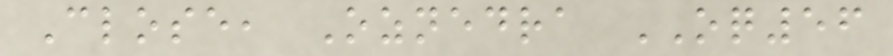Close, Oznedra OQ56
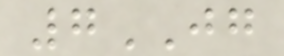7JG
